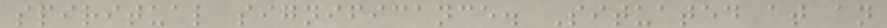spiritual significance. Situated at an
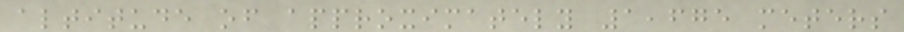altitude of approximately 1,675 meters
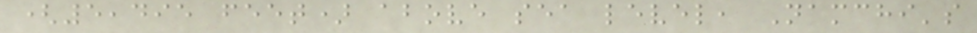(5,495 feet) above sea level, Namchi's
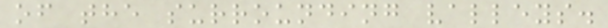of the surrounding valleys.
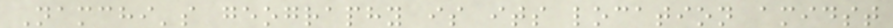Namchi's geography is its location amidst
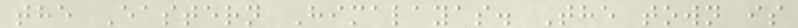the Eastern Himalayas. The town is
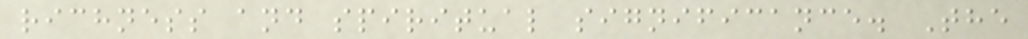richness and spiritual significance. The
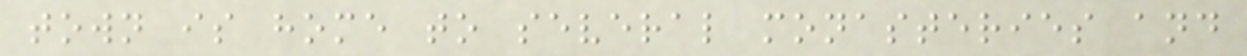town is home to several monasteries and
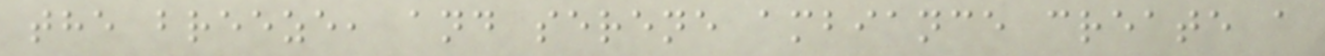the breeze, and serene ambiance create a
